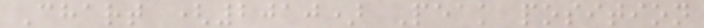Chart (2010) Peak position
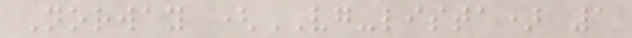Norway (VG-lista) 1
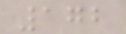172
